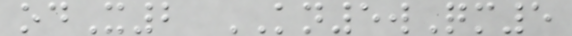odX2 KN5wQm5
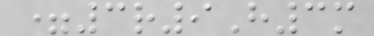=3r9H3m
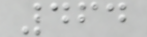464
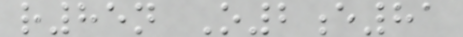r85n O2e81
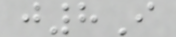j8I
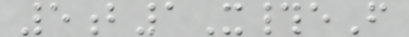5b1X#eF
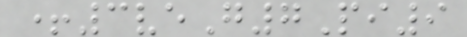+3veG7Pi9
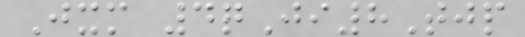Jxm 4qJi8Tjp
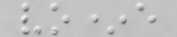vo*e
